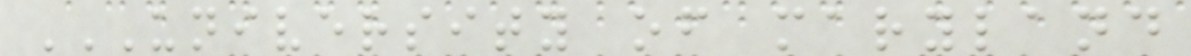UNIVERSITY OF MARYLAND
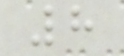8
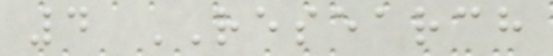4 RESEARCH
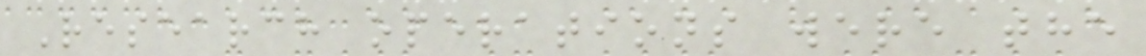Research operations were the
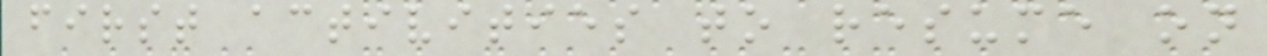first activities to resume on
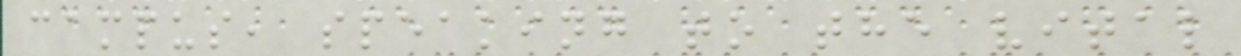campus, speaking to the vital
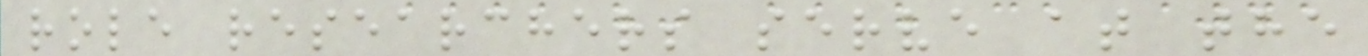role researchers serve at the
